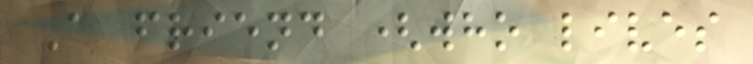A friend (who lives
